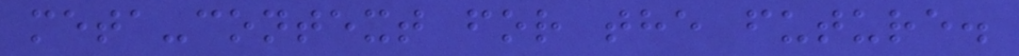meta-context for the future.
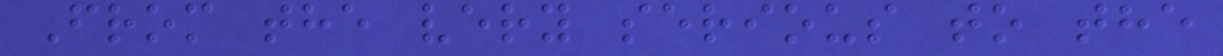From the very serious to the
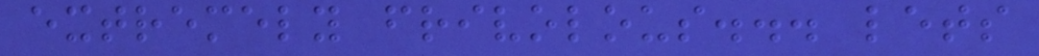extremely frivolous... lets
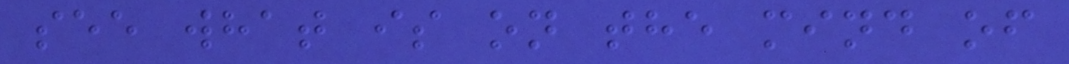see what is on the mind of
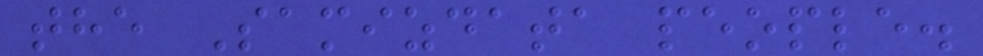the Samizdata people.
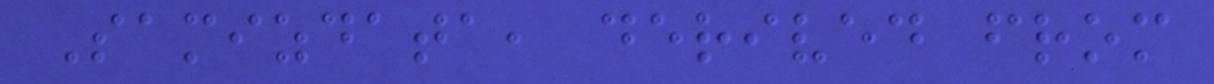Samizdata, derived from
